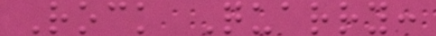Rock Quarry:
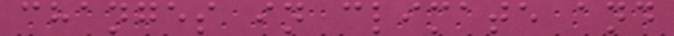changes in climate and
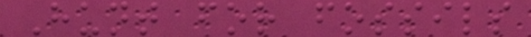Hunt for fossils
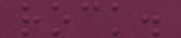rock.
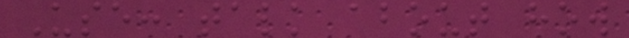Use: talk about how
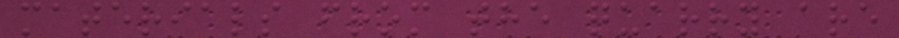materials from the quarry are
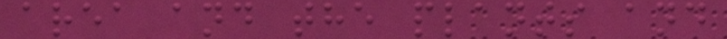area and the plants and
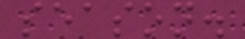season.
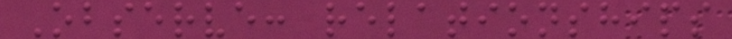Observe: relationships
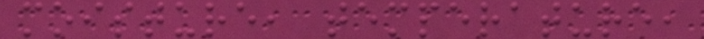moisture, temperature,
